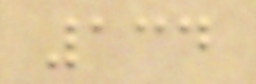134
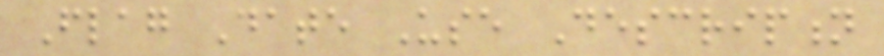Flag Date Use Description
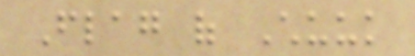Flag of Chuuk
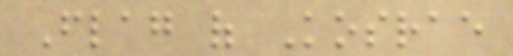Flag of Kosrae
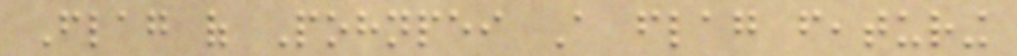Flag of Pohnpei A flag featuring
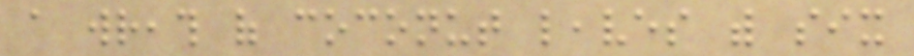a wreath of coconut leaves with six
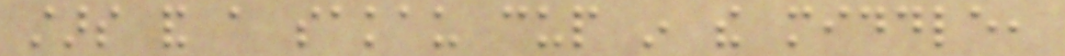stars and a sakau cup in the middle,
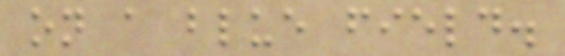on a blue field.
